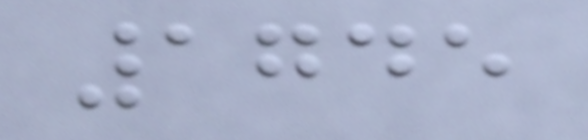1745
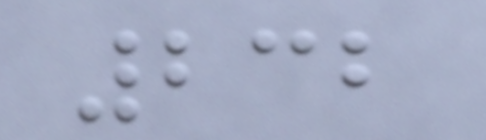232
